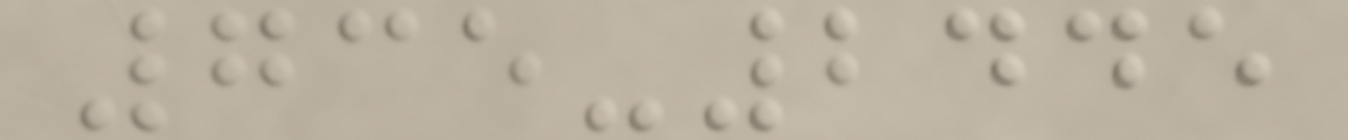735-2445
